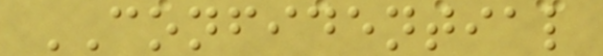CONFIDENTIAL
